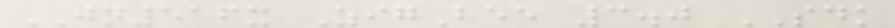JN516x ZigBee 3.0 SDK
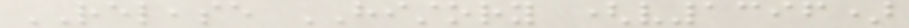RELEASE HISTORY (v1396)
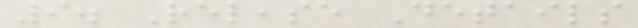9. Release Details
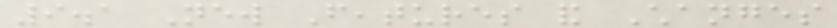9.1 New Features and Changes
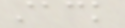stack
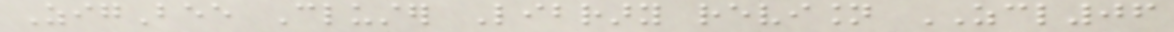ZigBee Cluster Library revision ZCL06
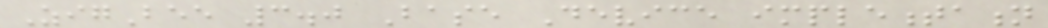ZigBee 3.0 Base Device implementation
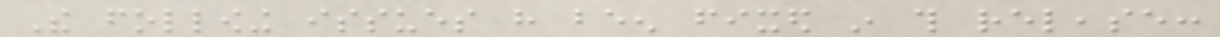The following issues have been fixed in this release:
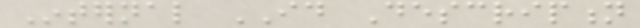Internal ID Description
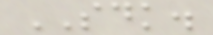SDK.
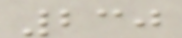230
